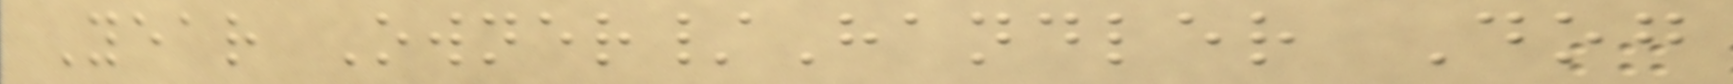Year Owner/Handler Dog
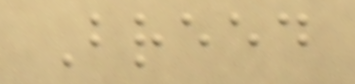Breed
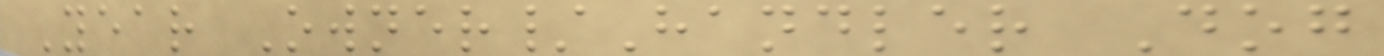Year Owner/Handler Dog
